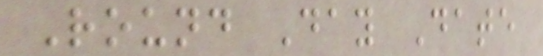Round Day Date
